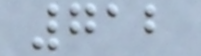712
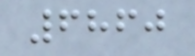6860
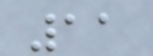11
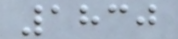1830
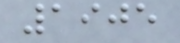1905
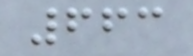663
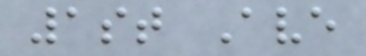1st Ave
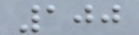100
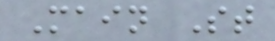Main St
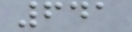641
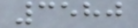3580
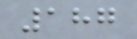187
